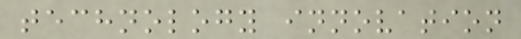technology innovation
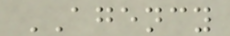AGENCY
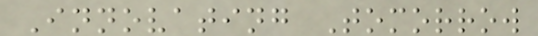Innovating Tomorrow
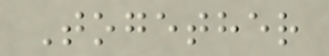Together
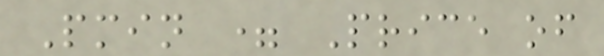Pmin = Price of
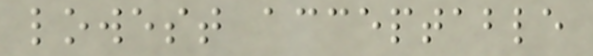lowest acceptable
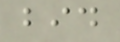bid
